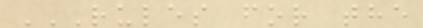RULES FOR THE
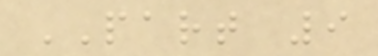PART 9
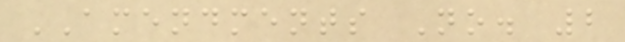AMENDMENTS No. 2
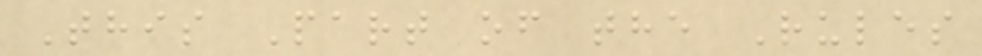This Part of the Rules
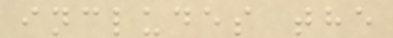includes the
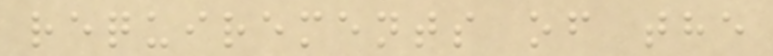requirements of the
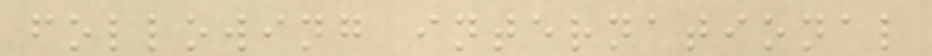following international
